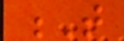T
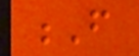F
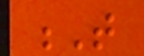T
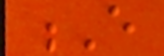E
